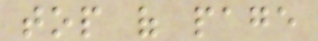top of page
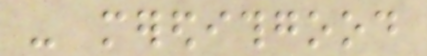- meredithgood
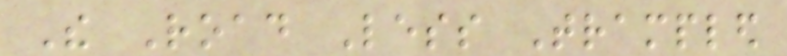The Road Less Trampled
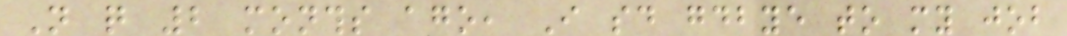Not quite 2 months ago, I said goodbye to my job
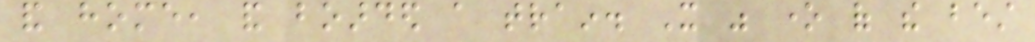and home, and boarded a train. It was one of the best
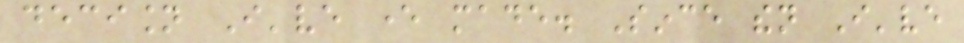decision I've ever made. Since then I've
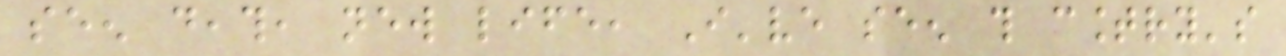seen death, new life, I've seen this country's
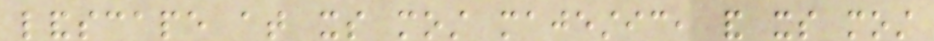landscape at its most majestic, and its most
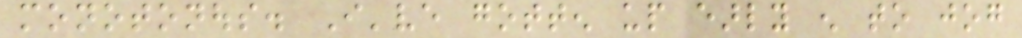monotonous. I've gotten up early enough to jog
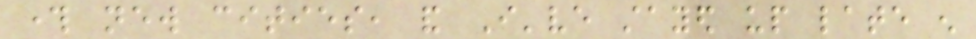through new cities, and I've stayed up late enough
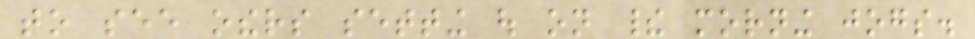to see others setting out on their morning jogs.
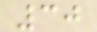30
